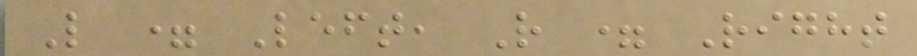L = Left, R = Right
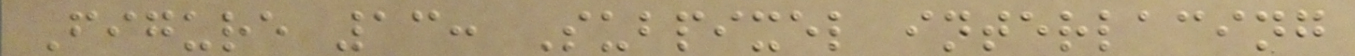Figure 13: Subpixel interlacing
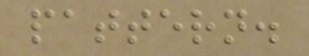pattern.
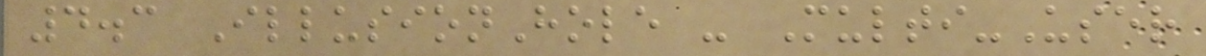4.3 IllusionHole - Multi-User
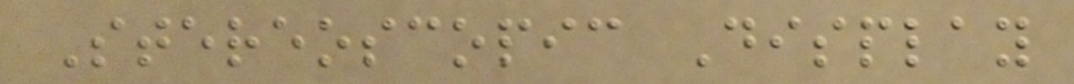Stereoscopic Display
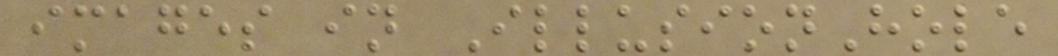images in IllusionHole
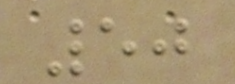50
